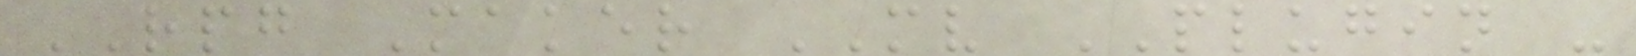RPG Maker MV PLUGIN -
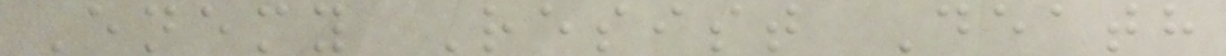Enemy Resist Death
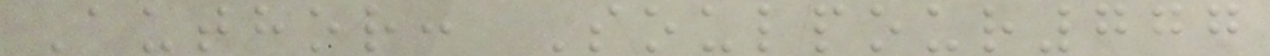Author: Soulpour777
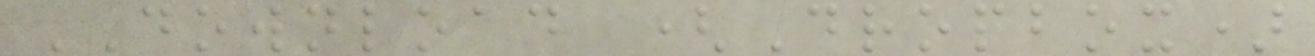DOWNLOAD (Dropbox)
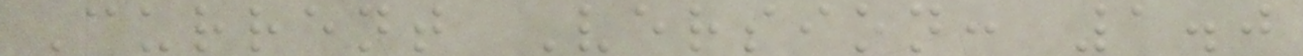Current Version: 1.0
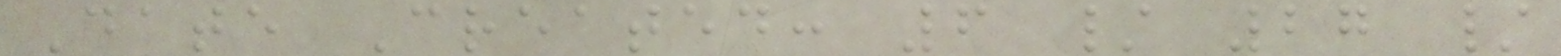Date Created: 6 / 27 /
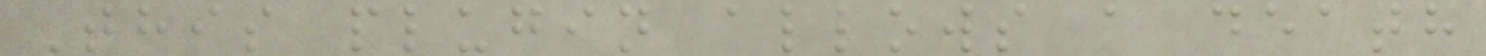This plugin allows a death
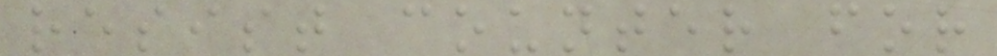resist counter for
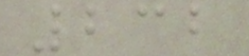232
